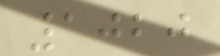1020
